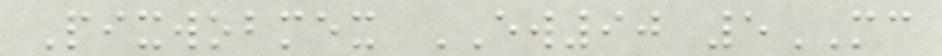Pixwobmex EW90 5MC
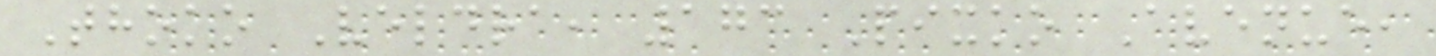Thoko Veldra, 173 Pixko Avenue,
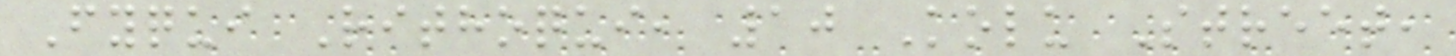Fyqui Rithoqui, 10 Kolu Street,
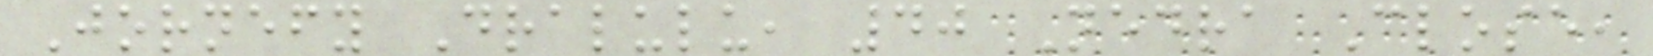Jornefy Dralulu, 40 Nedra Close,
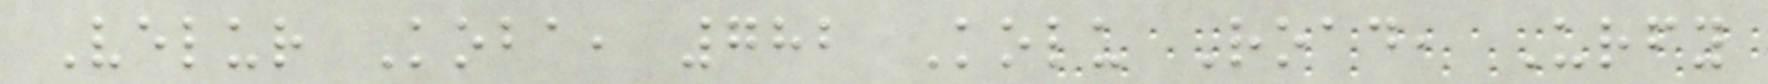Velur Koba, 782 Kolu Road, Urfy
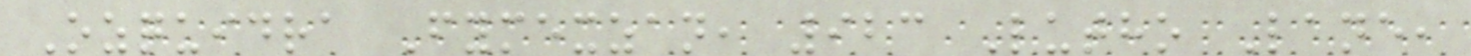Ozquidra Fymexzan, 923 Lutho Lane,
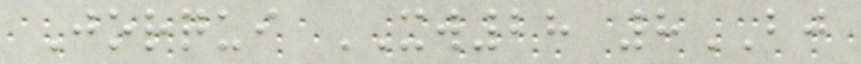Jorqui XW28 8BJ
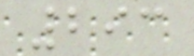293
